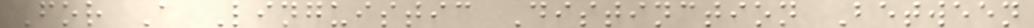For A Linguistic Distinction Between
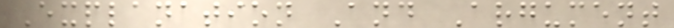Explanation And Argument
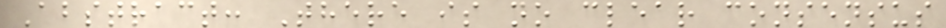Abstract: There is no clear consensus
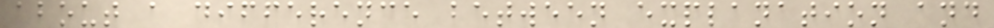about a difference between explanation and
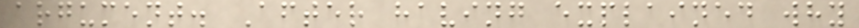argument. After having explained why
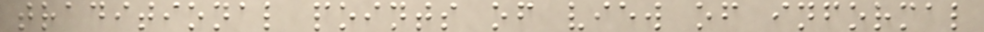traditional points of view of informal
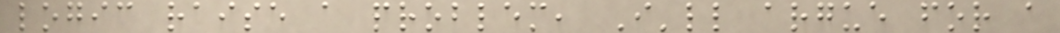logic raise a problem, I'll argue for a
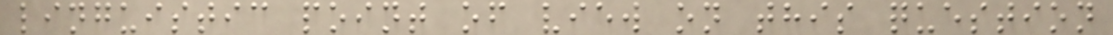linguistic point of view on this question
